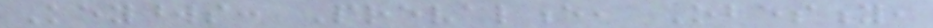Keywords: Prevalence, Obesity,
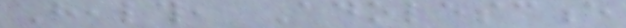Health, Adolescence
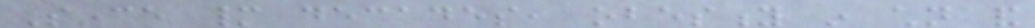Since many decades, obesity in children and
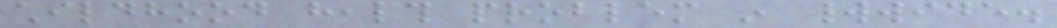childhood health problem in worldwide.
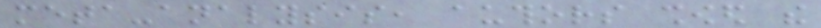meta-analysis, authors showed the
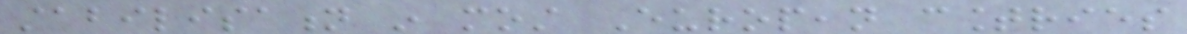stabilisation in most European countries
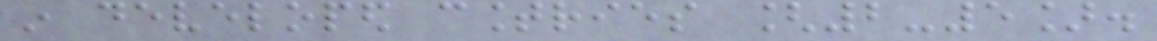in developed countries [2-5].
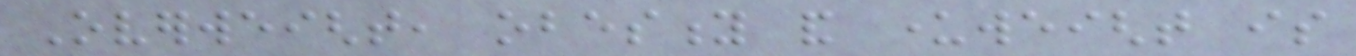Overweight, obesity and underweight is
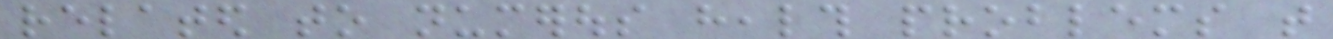related to numerous health problems that
